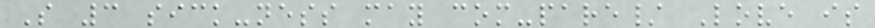S 3 sick-ness may com-pare/ Love is
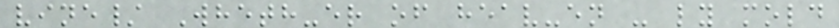vine/ Wheth-er of heav-en - ly mold
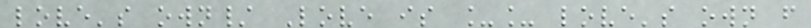love's own/ Love is __ love's own f
